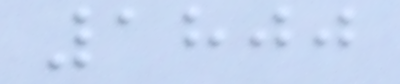1800
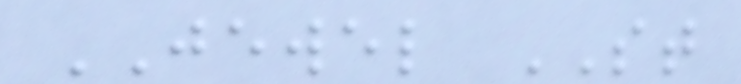JEWEL ST
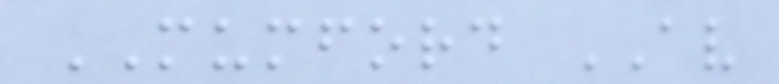MUMFORD AV
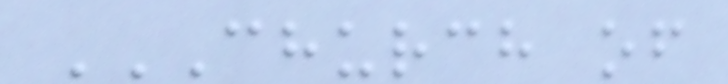CHURCH OF
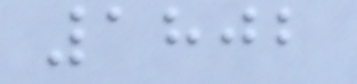1802
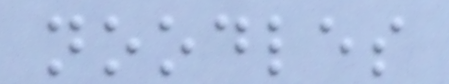noodles
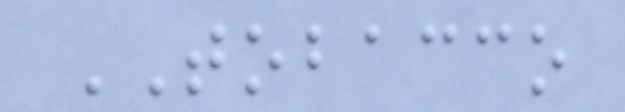TOBACCO
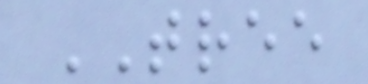TREE
